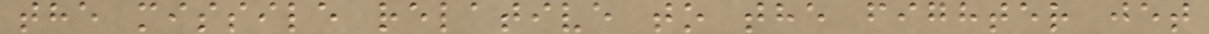the missile relative to the fighter jet
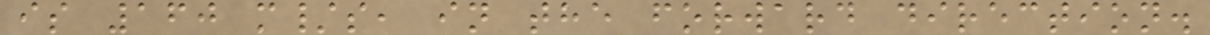is 160 m/s, in the forward direction.
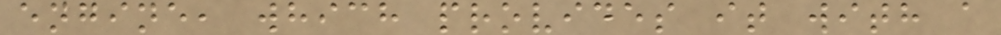engine, which provides it with a
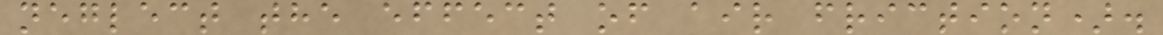neglect the effect of air friction).
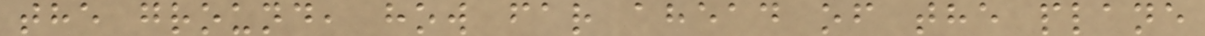the ground, how far ahead of the plane
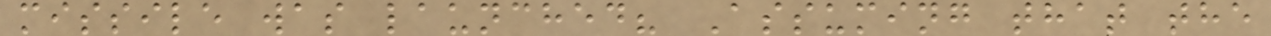missile was launched? Assuming that the
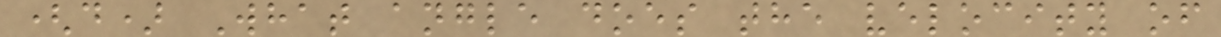(d) What angle does the velocity of
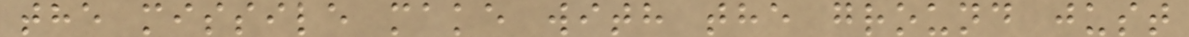the missile make with the ground just
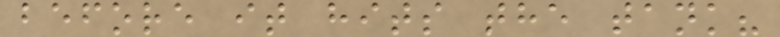before it hits the tank?
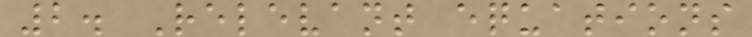2. Relevant equations
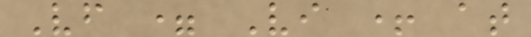Vf = Vi + at
